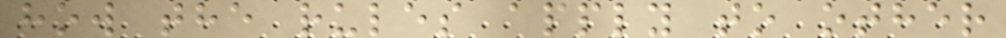how the rules apply to other
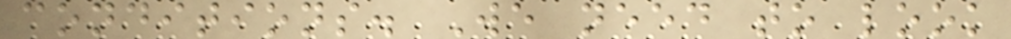conditions. We need to look
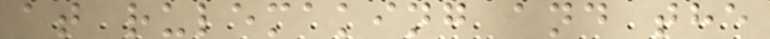at rulemaking and the
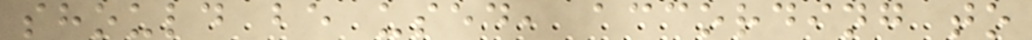should be used, according to
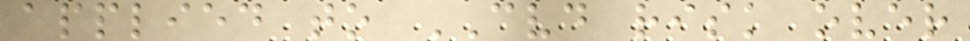applied to CVD risk over
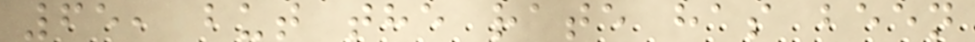65, but the rate has been
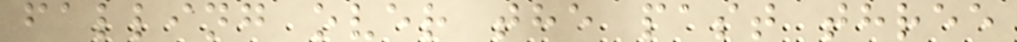falling over the past three
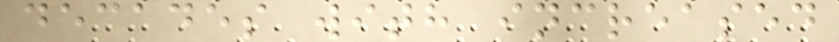decades with increased
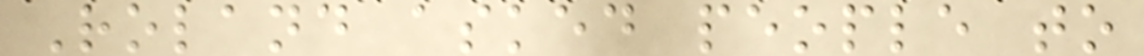Roland asked people to
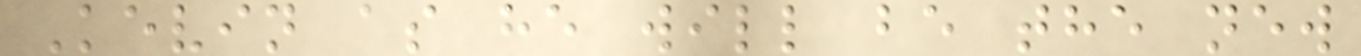Kevin as he will be the new
